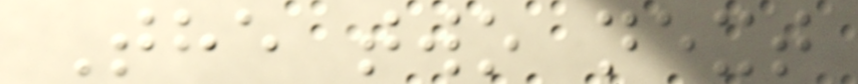The two next
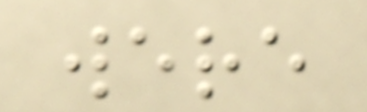were
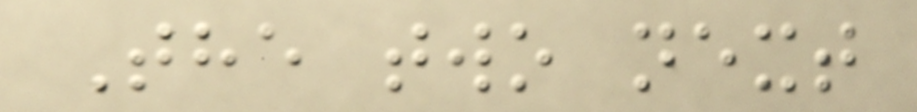The two next
